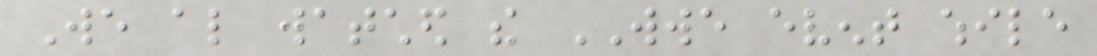We also watched the WWE event while
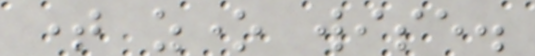time zone wise.
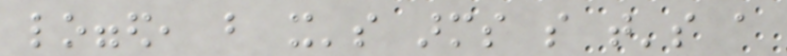logged, but it's arms so that's a
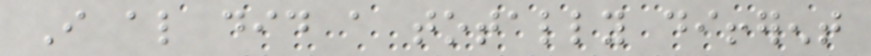I also did a totally different
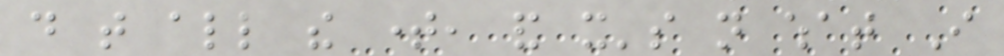do that all the time, and it's not what I
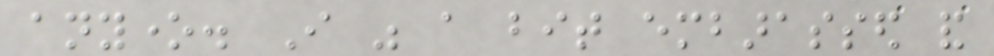anyone. I was a bit embarassed and
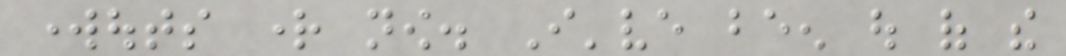workouts right now. I've been out of the
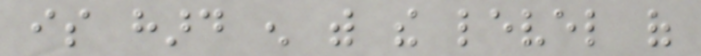is hard enough with the level of
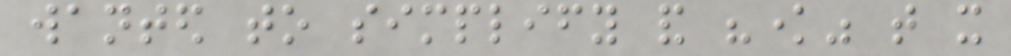wanted to simplify and "know" that it
